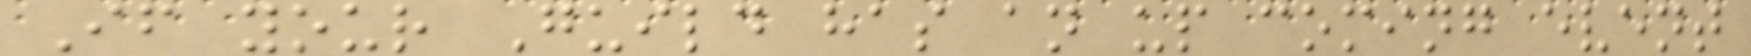If your Guild has an up coming event
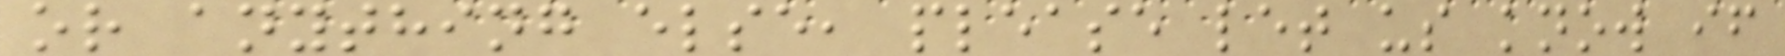or anything else, please let us know if
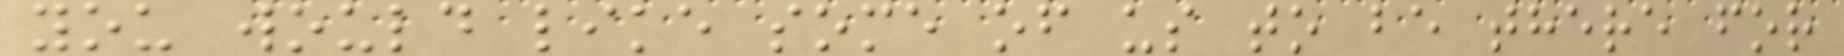you would like some of us to be there for
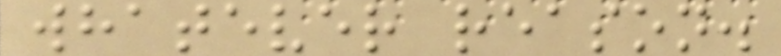whatever reason.
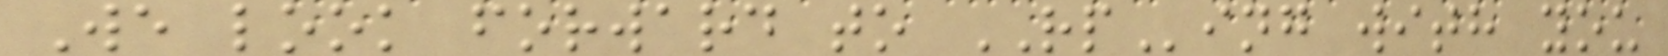We look forward to RPing with you
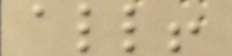all!
